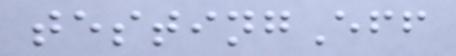testingEff
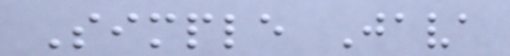Simple Java
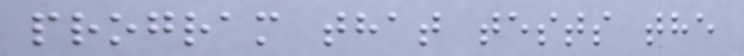program that tests the
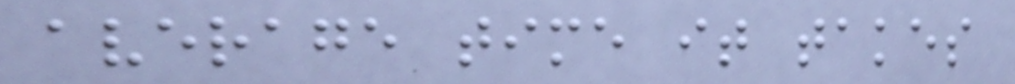average time it takes
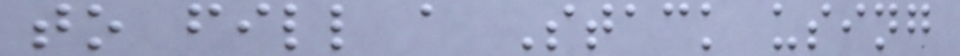to fill a Stack using
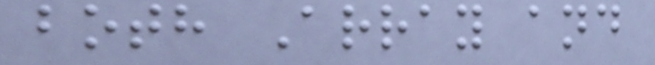both Array and
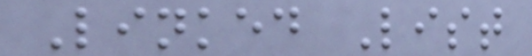Linked List
